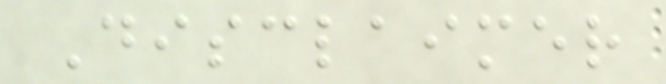Disclaimer
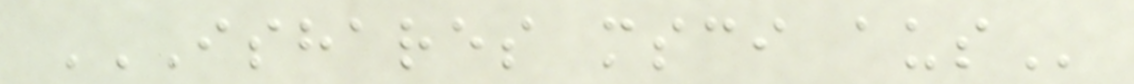ISHARES MSCI AUS
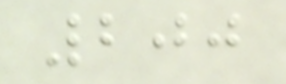200
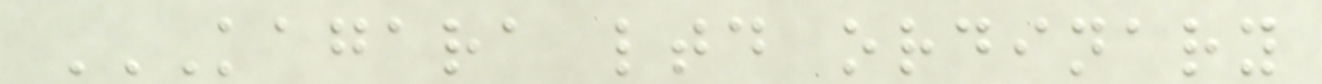KAGARA LTD ORDINARY
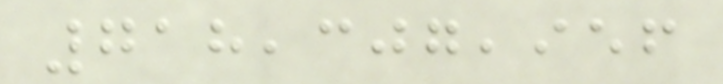718,307,956
